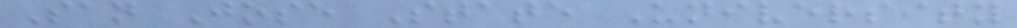San Jose State University
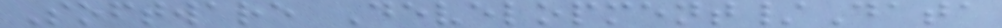Software Development/Data
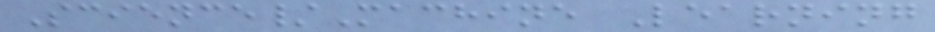Science/Machine Learning
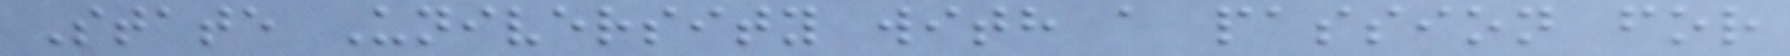State University with a passion for
